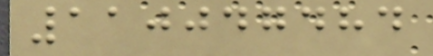110047484
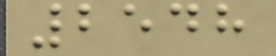2548
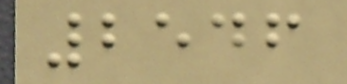2546
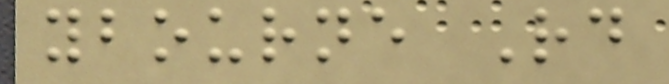ybourne Rd
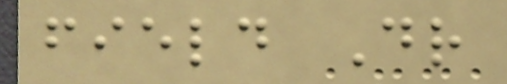field Dr
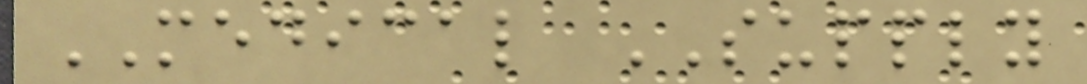MEDICAL SUPPLY
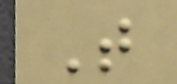T
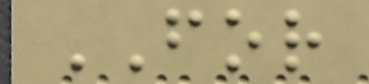FOR
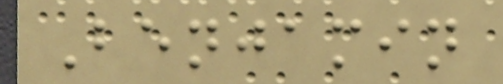Benjamin
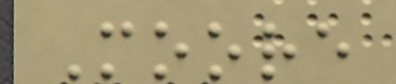Moore
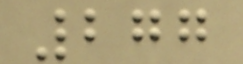277
